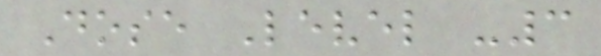Dose Level -3
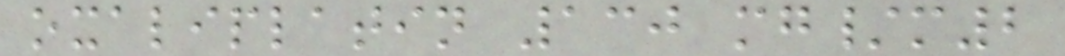oxaliplatin 130 mg/m2
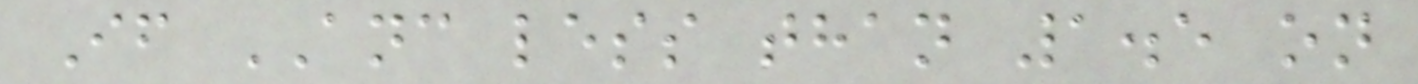If ANC less than 1.5 on
